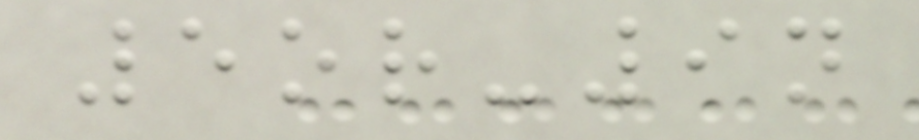5or-9n
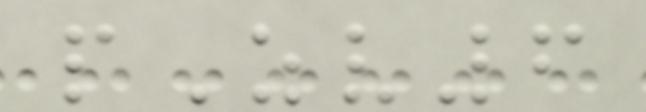pZv6
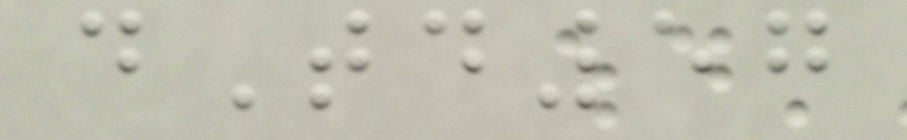dTd57
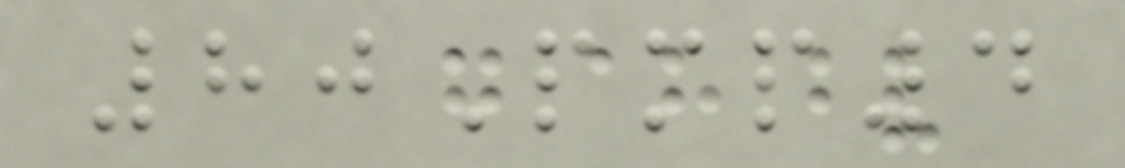80Pmp4
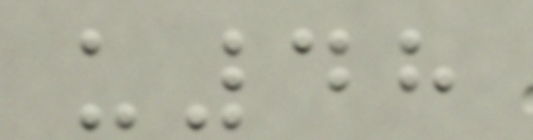u48
